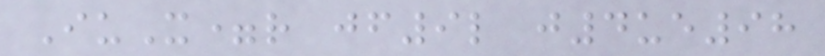IuX=r jf9l j4ue98
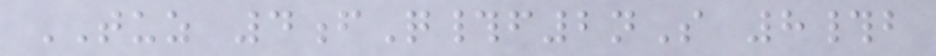TUZ 4fQ#f2nS 8#b
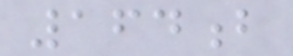164b
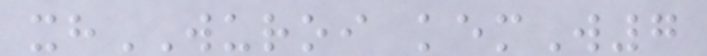xhWUROI kemW7
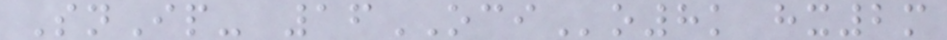SnIp- 16OCIo8k hx2m
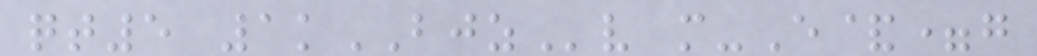qt5 1kBJZv m-E&=g
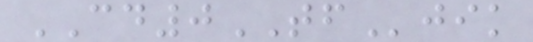CD0TFjik
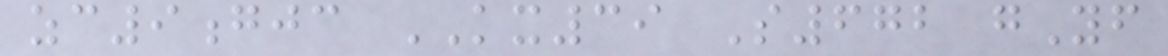zc9gjc KX39 S672 gYf
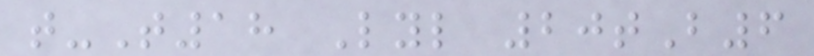t-T18 Lyl 20tB6
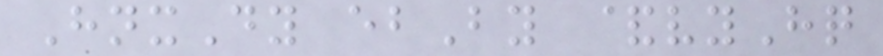HnxDy ebBy &vyHq
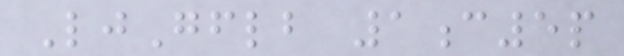LjGflb 1c5p
